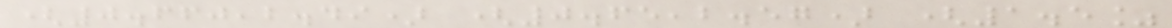(0.660,2.49) (0.65,2.57) (1.5%
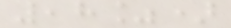,8%)
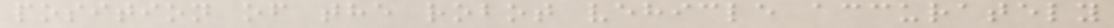position of the robot vehicle accurately
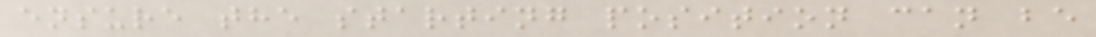ensure the starting position can be
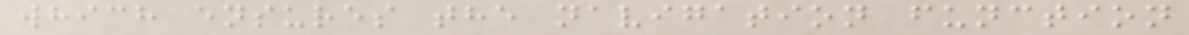which ensures the navigation function
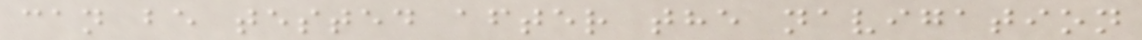can be tested after the navigation
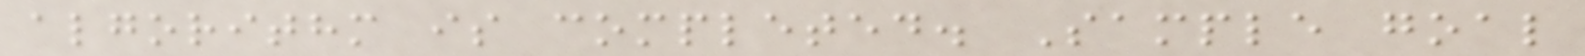algorithm is completed. Sample goal
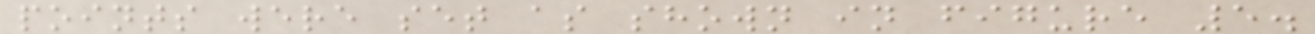points were set as shown in figure 5.
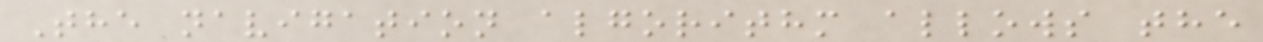The navigation algorithm allows the
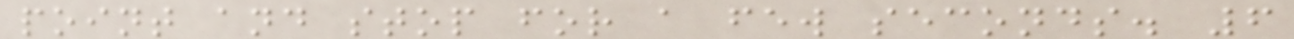point and stop for a few seconds. 6
